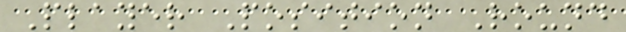Player Position Round
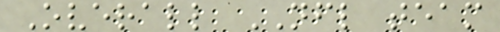Overall NFL team
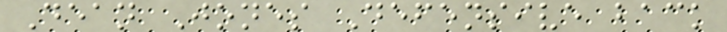Dean Jones Defensive back
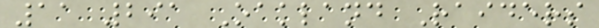11 291 Oakland Raiders
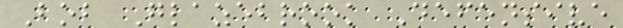Bob Glazebrook Defensive
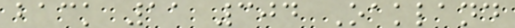back 11 304 Oakland
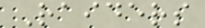Raiders
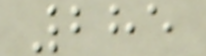285
